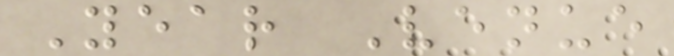Year Venue
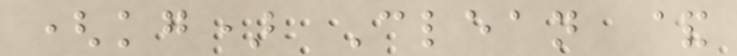(kg) Clean &
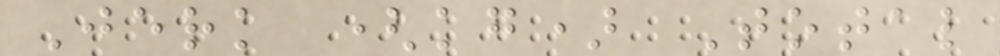Jerk (kg) Total
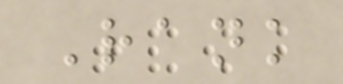Rank
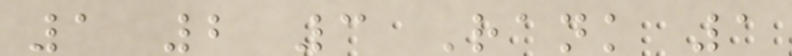1 2 3 Rank 1
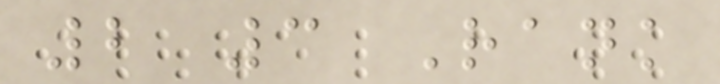2 3 Rank
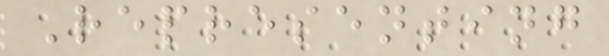Representing
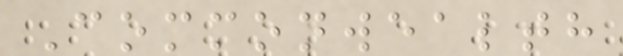Commonwealth
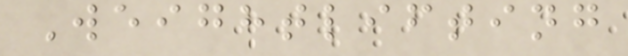Weightlifting
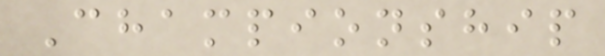Championship
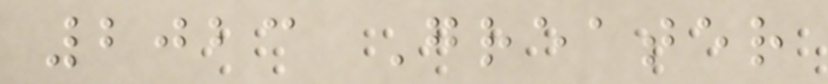2023 Greater
